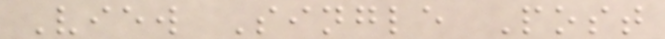View Single Post
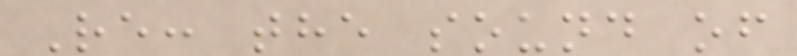Re: the sound of
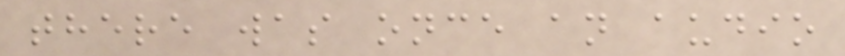there was once an audio
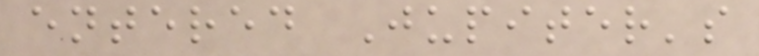entered Jupiter's
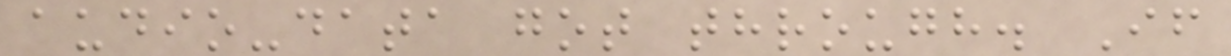audio-data got through. If
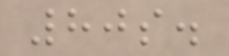80s.
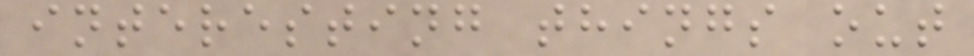interesting things out
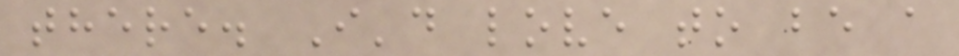there. I'd love to be a
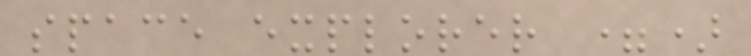space explorer =)
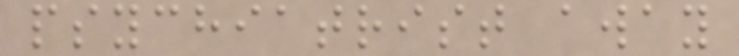psychiatrist away
